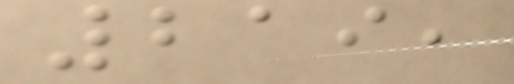219,
